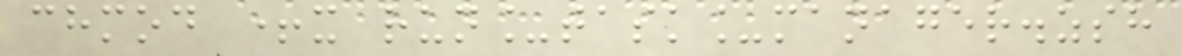chmod +x run_task_manager.zsh
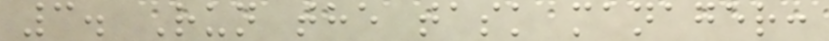3. Run the task manager:
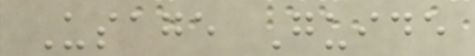Usage Guide
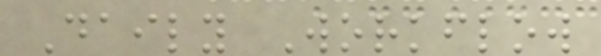Daily Workflow
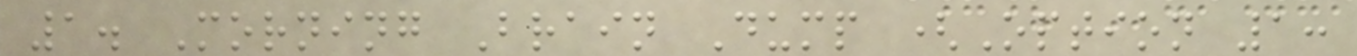1. Morning Brain Dump (Option 1:
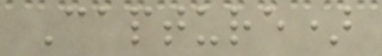Capture)
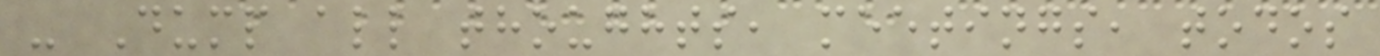- Dump all thoughts, meetings, todos
